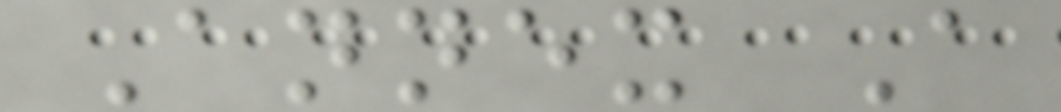Annex A
